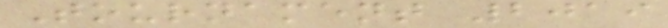Tournament 2019
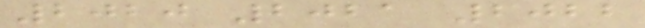2020 2021 2022
